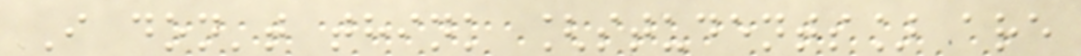I don't think [students] are
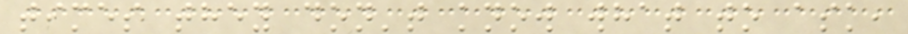times they don't know what to ask,
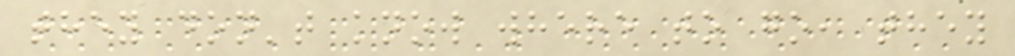they don't know where to go, they
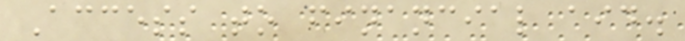Access to financial aid.
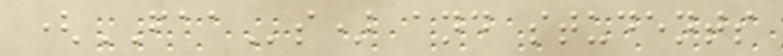(FAAs) and students
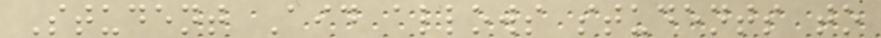Student Aid allows students to
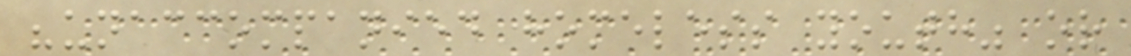"unaccompanied homeless youth" or
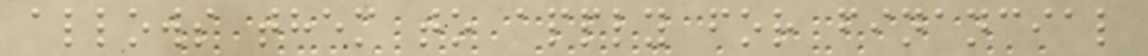allows them to apply for financial
